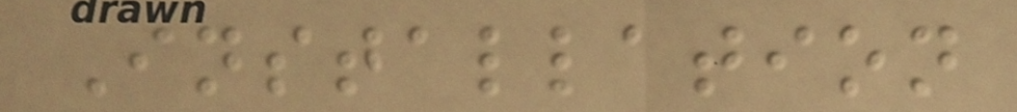Installation
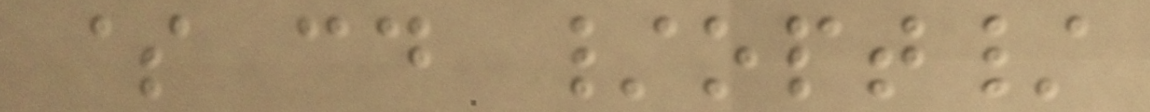$ cd /opt/
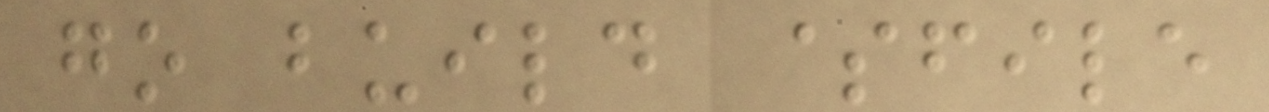go build $file
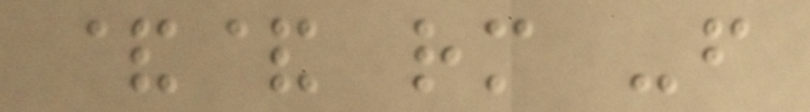&& rm -f
